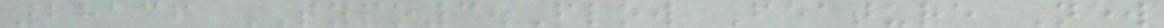28136 TYPO3.Flow Feature New
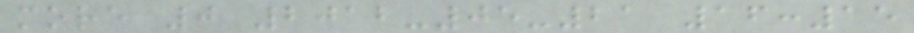more 0 2012-05-21 16:15
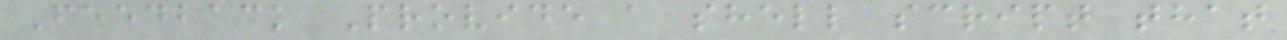Feedback Provide a shell script that
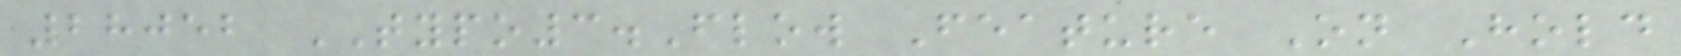28052 TYPO3.Flow Feature On Hold
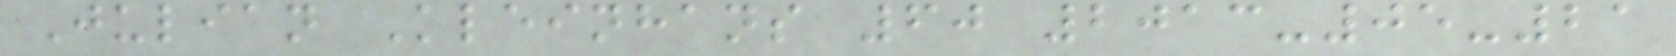Julian Kleinhans 60 2013-05-21
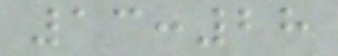13:28
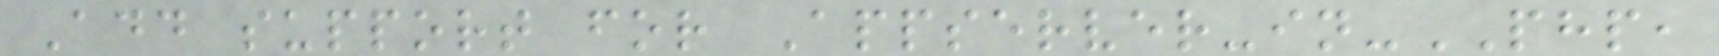Add support for Appserver-in-PHP,
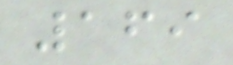169
